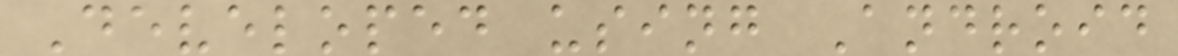Developed using Android
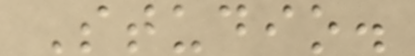Studio.
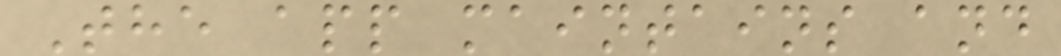The app maintains and
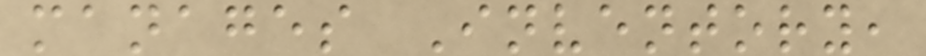manages Inventory,
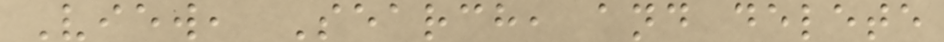View, Search, and delete
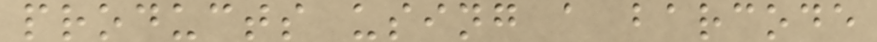products using a barcode
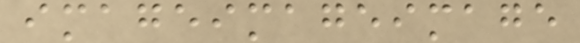imageimageimage
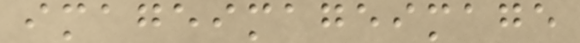imageimageimage
